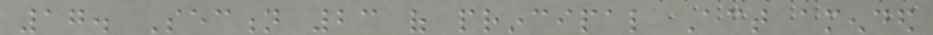17. Section 23 of principal Act amended
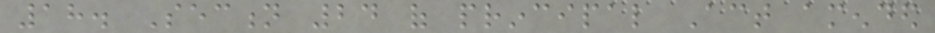18. Section 24 of principal Act amended
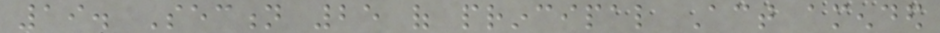19. Section 25 of principal Act amended
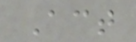Act
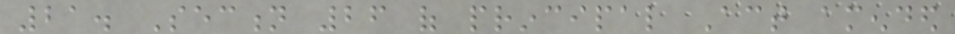21. Section 26 of principal Act amended
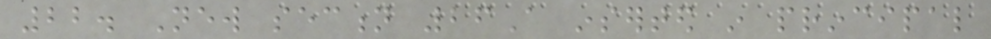22. New section 26A inserted in principal
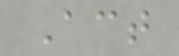Act
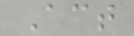Act
